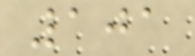101
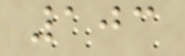103
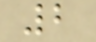2
